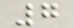7
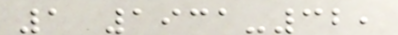1 1931-32,
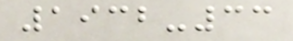1932-33
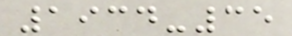1934-35
